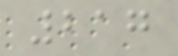217
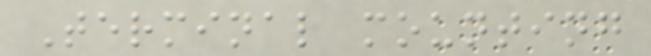Terminal mounting
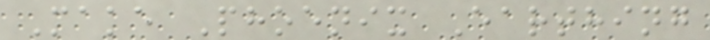Make Phoenix Earthing
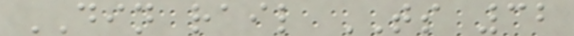DIN rail TS 32
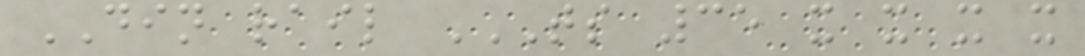DIN rail TS 35 X X X X
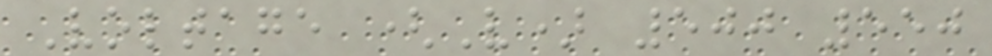Voltage (V) 500 550
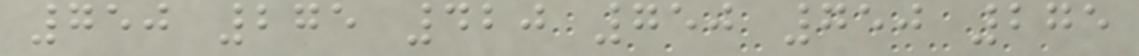750 275 420 750 750 275
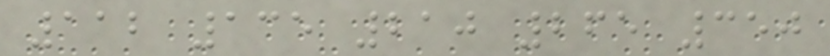112 135 210 265 350
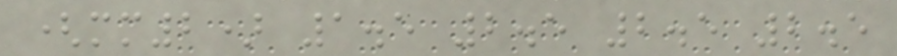(mm2) 1.5 2.5 2.5 2.5
